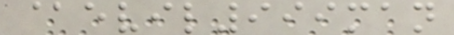@evil999man
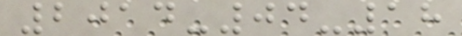2014-04-18
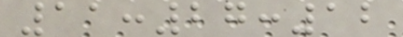11:27:12
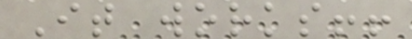It works!!
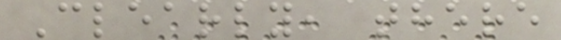Clearly, there
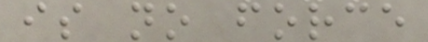is no force
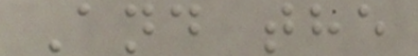And the
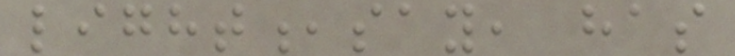light,say, has
